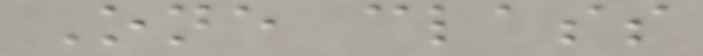One class
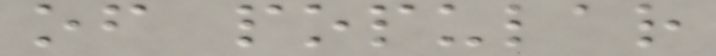of popular
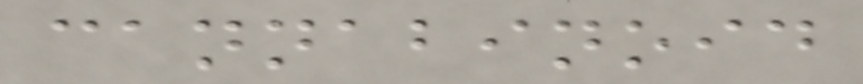cannabinoid
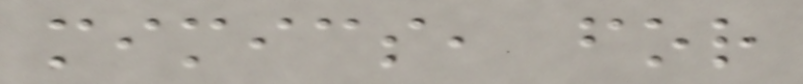mimics, for
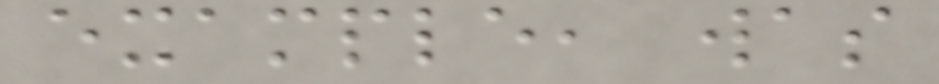example, was
